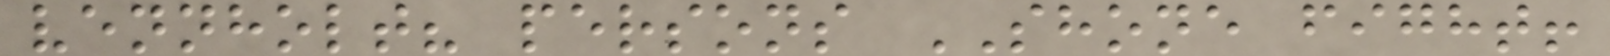vennholt? persons SHONE fight!
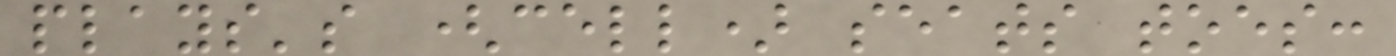plays's (cell) seats toes:
